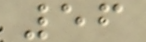56
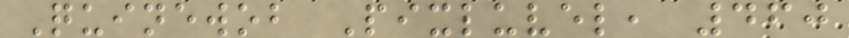Quinewob Pixluvel, 460
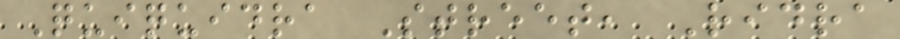Quiquidra Street, Ridra
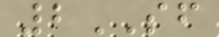2SF
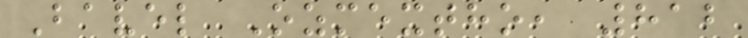Bavel Ozmextho, 812
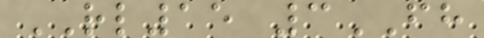RL15 3FH
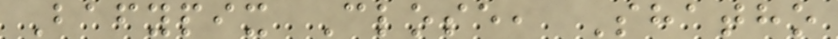Bafypix Close, Shatho
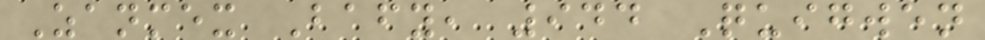Zanmex Bafy, 944 Quigwen
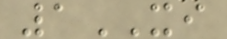1XI
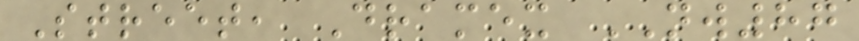Street, Dramex NW87
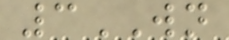3WN
